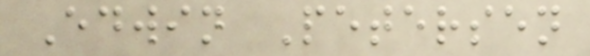Edwin Petersen
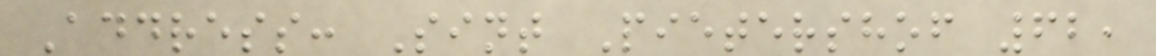Address: Sint Pietershof 62,
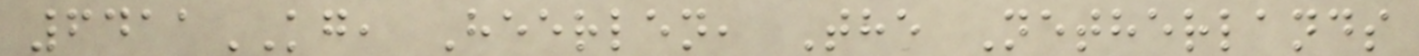6411KG, Heerlen, The Netherlands
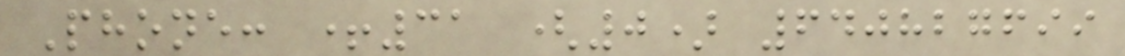Phone: +31 (0) 640827699
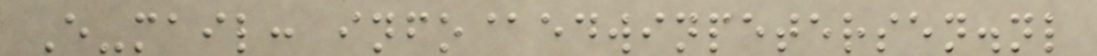E-mail: info@edwinpetersen.nl
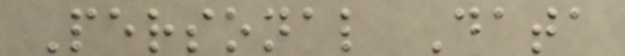Personal Data
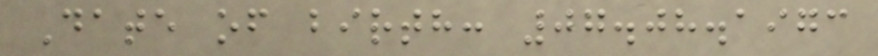Date of birth: 07.08.1973
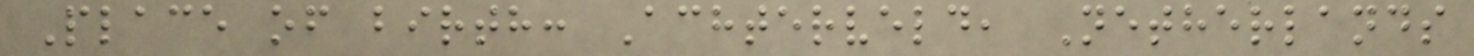Place of birth: Achterveld, Netherlands
